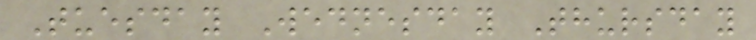Tuesday Wednesday Thursday
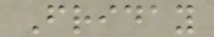Friday
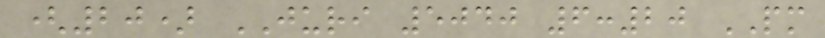(20) JURI 5040 6:20 PM
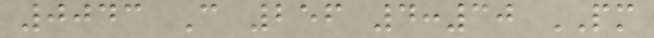0043 C 256 4:30 PM
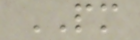PM
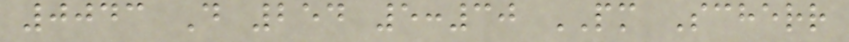0043 D 254 5:30 PM Scherr
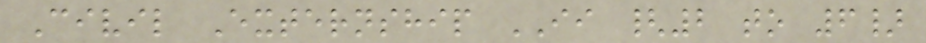Civil Externship II {2 to 6}
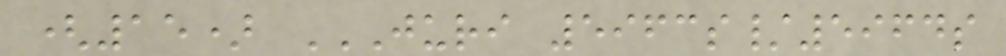(15) JURI 5963S/5964S
